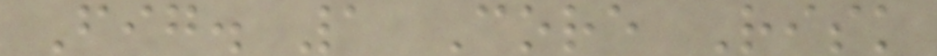Fig. 1 Core Risk
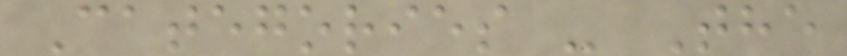Categories - The
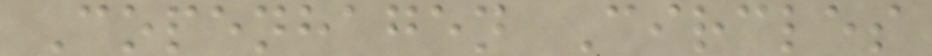Copenhagen Circles
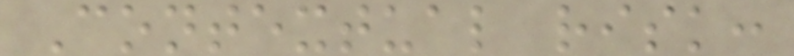Contextual risk:
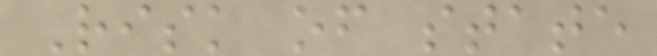Risk of state
